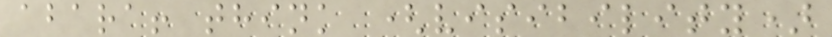abara! think (visibility)
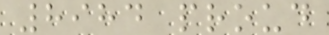8984 proud
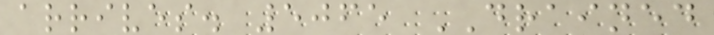arrives. 5065 DRAINED
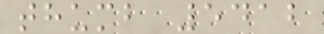thumb 5412
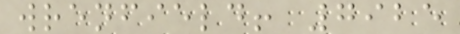wrenfield! 7925
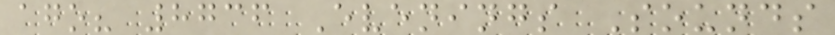ago? 8736 Evenings Sounds
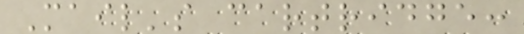Mail's cartridge:
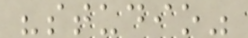"studio"
